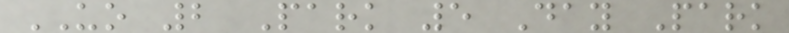UO 2 Park 5 Day Park
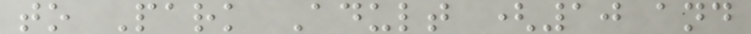to Park Adult (10 and
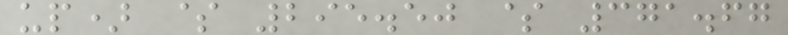up) $ 295.50 $ 371.67
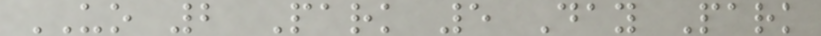UO 2 Park 5 Day Park
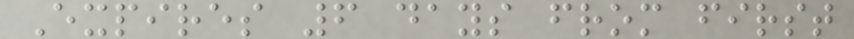Expires 6 days from first
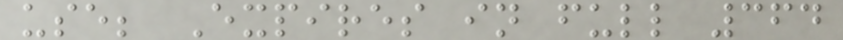use; Expires in full 364
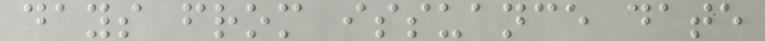days from issuance date
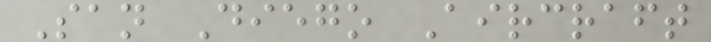San Diego Aircraft
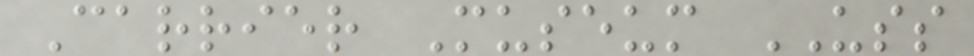Carrier Museum USS
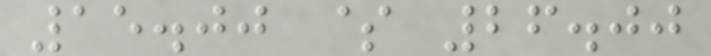15.00 $ 26.00
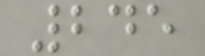245
